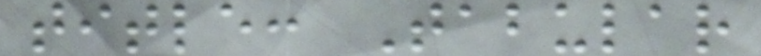title: Tabular
